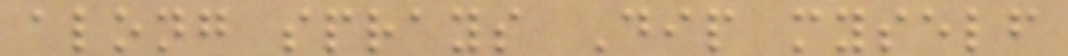along sprays Dip myself
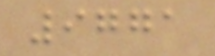9771
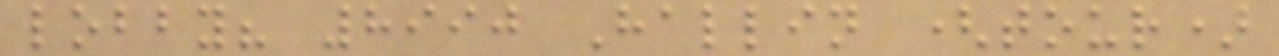lobby? 8990 Hallin (tour)
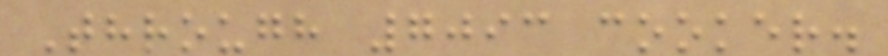Through 7093 cooker.
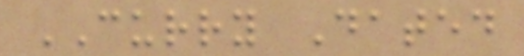CURRY Dated
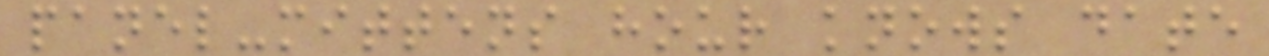panel-mittens hour knows date
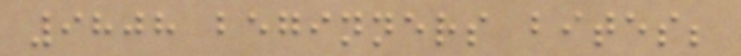9808 beginners bites;
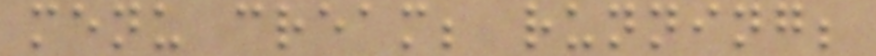menu cream; running;
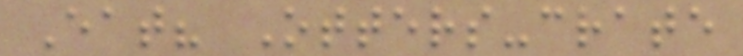Eat? Otters-crate
